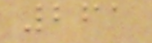261
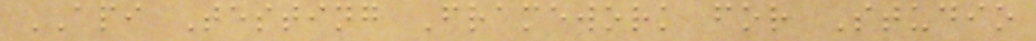API Testing Framework for Studio
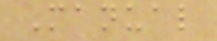Manual
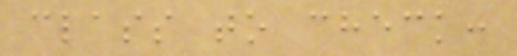class to check:
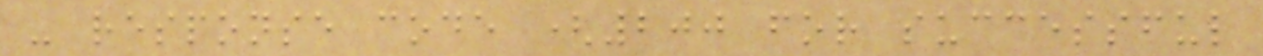- response code (200 for successful
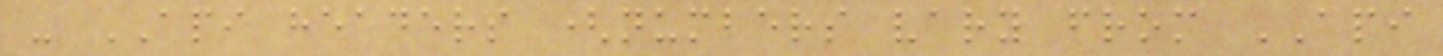- API headers (numbers vary from API
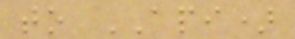to API)
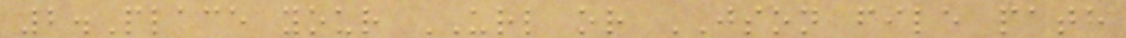2.Place your URL or JSON file path
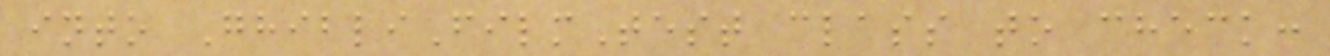into GhibliFilmTest class to check:
